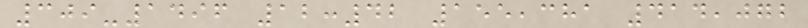309-1496 12:42 155,381 414,072
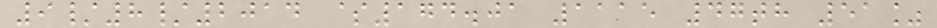9/8/2014 $174.01 1115 47th 51%
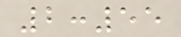2:55
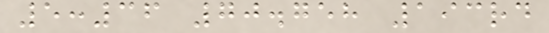5:36 70.758 193rd
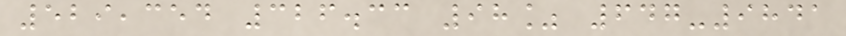529,354 326.33 98% 647-9841
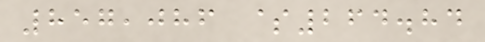857,086 $264.84
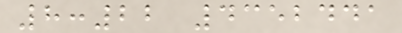8:22 4352441
